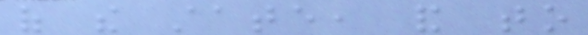of the state, and to
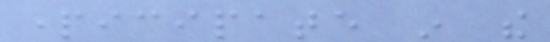participate in the
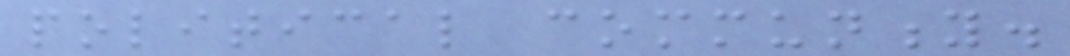political community.
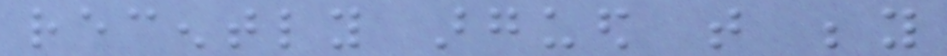recently argued that beyond
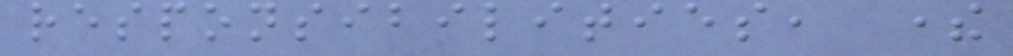responsibilities, there
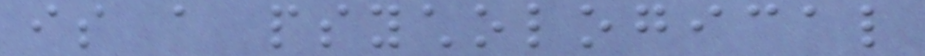is a psychological
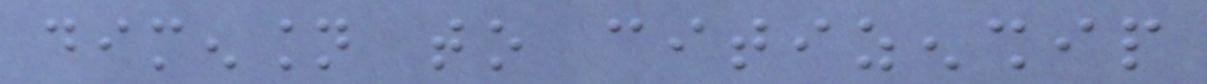dimension to citizenship
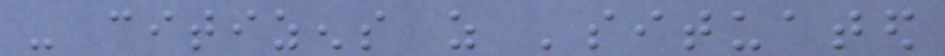- citizens as 'situated
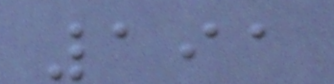191
